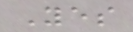Yes
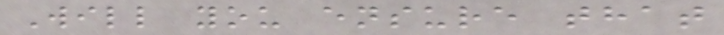Will you ensure that
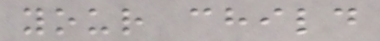your child
